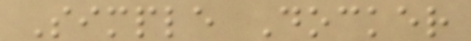Simple Docker
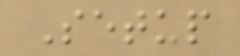Setup
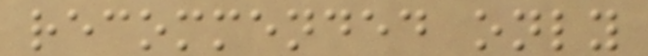recommended only
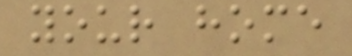your home
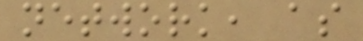network, as
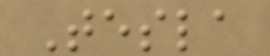Tesla
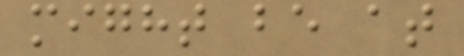might be at
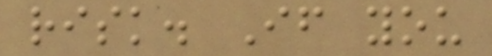risk. If you
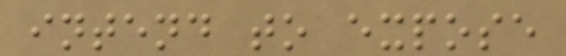intend to expose
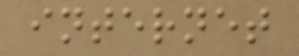internet
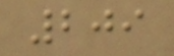209
